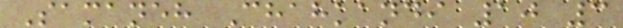Samaneh Chahkandi 10 3
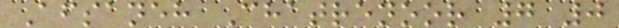Afsaneh Chatrenoor 7 0
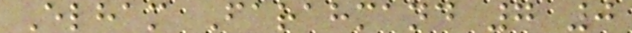Elham Farahmand 7 0
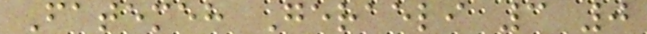Fatemeh Geraeli 3 0
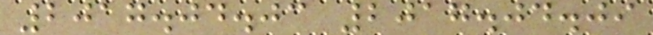2017.04.03 2017.04.09
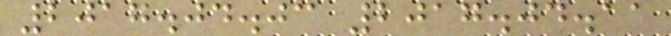2017.04.03 2017.04.11
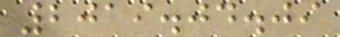2019.04.09
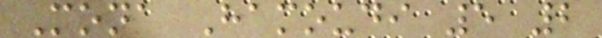Mona Hamoudi 5 2
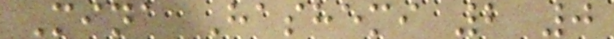Mina Hashemi 2 0
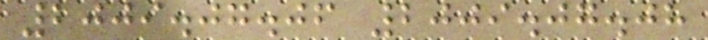2009.07.06 2009.07.08
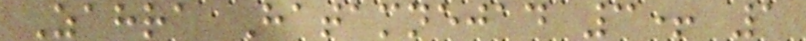Zahra Hatamnejad 3+ 1
